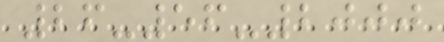26-56-2000
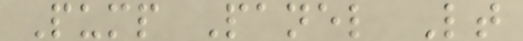Pump Panel Lt
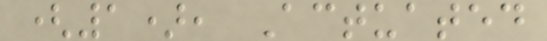(1), Actuated
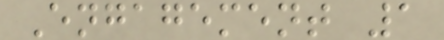Engagement 1
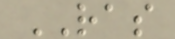RAS
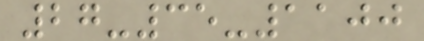27-35-1100
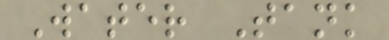Water Tank
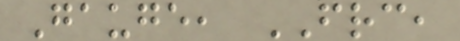Gauge, FRC,
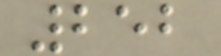252
